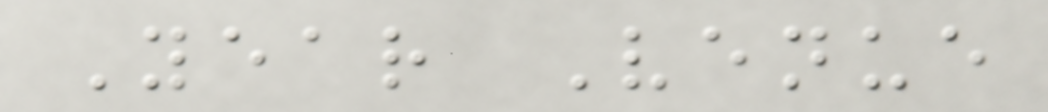Year Venue
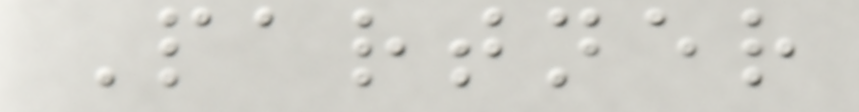Partner
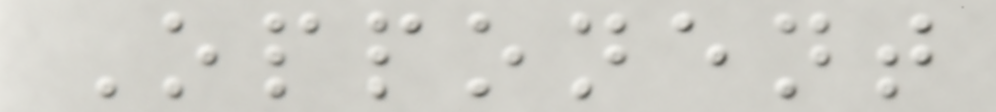Opponent
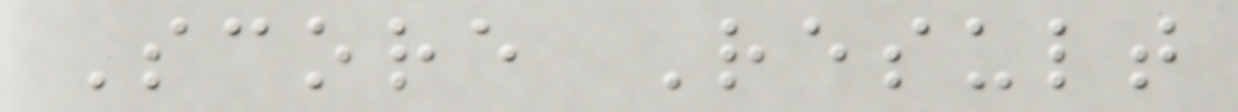Score Result
